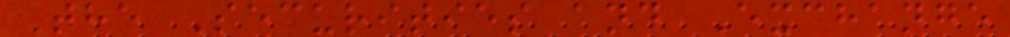The Securities and Exchange
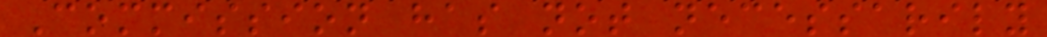Commission has not necessarily
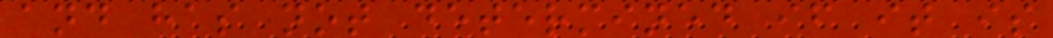and has not determined if it is
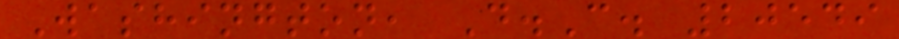Washington, D.C. 20549
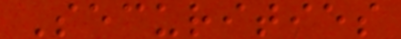Securities
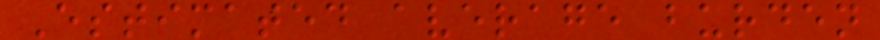Estimated average burden
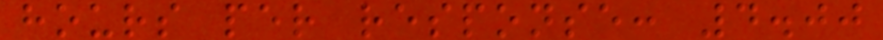hours per response: 4.00
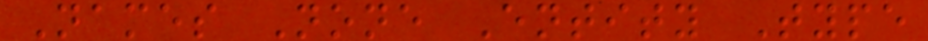Names None Entity Type
